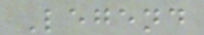Legend
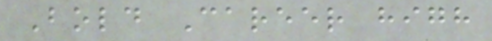Bold Career high
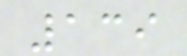139
